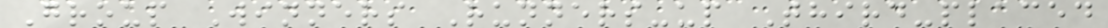Group Winners Runners-up Third-placed
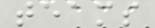teams
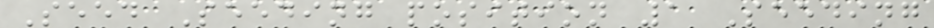Seed Seeding position 1 Seeding
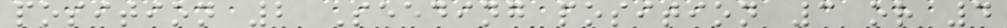position 2 Seeding position 3 or 4
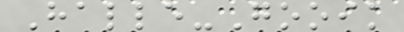Halle-Gooik
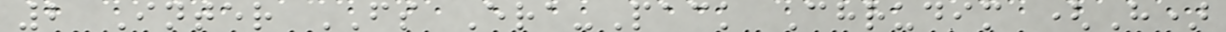2 Inter FS Era-Pack Chrudim (H)
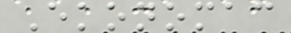Ekonomac
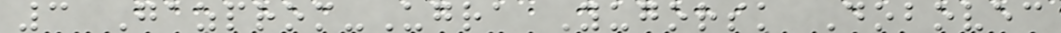3 Gazprom-Ugra Yugorsk Dobovec
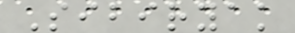Sibiryak
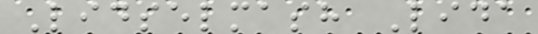Lidselmash Lida
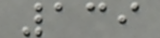139
